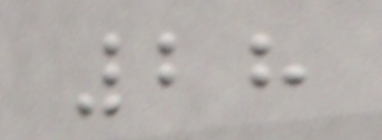28
